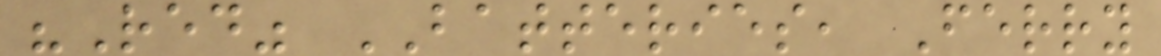"Red" BATTERIES, Ferry
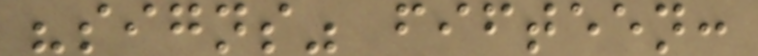"signs" fifteen:
